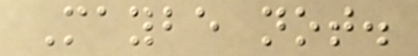Maybe not.
